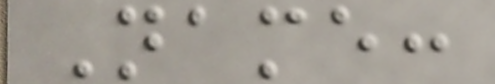Name:
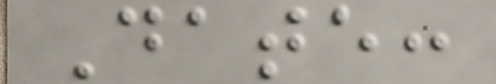Date:
